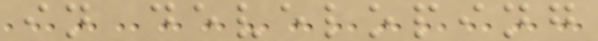in developing
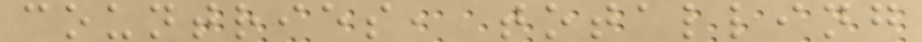countries, totalling
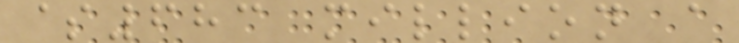$683 million a
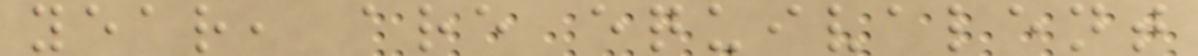year, are equivalent
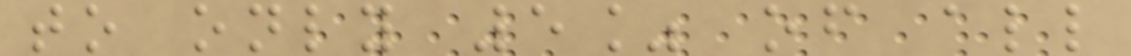to only 5% of all
